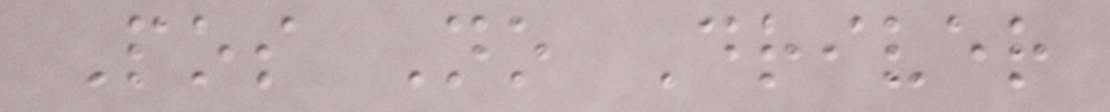Pos No Driver
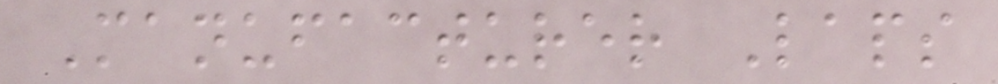Manufacturer Laps
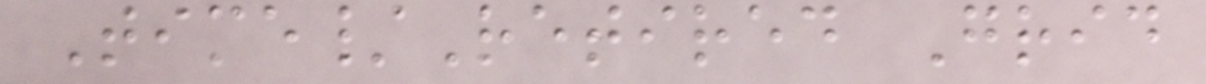Time/Retired Grid
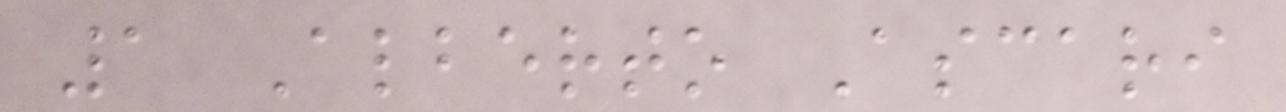1 Alberto Ascari
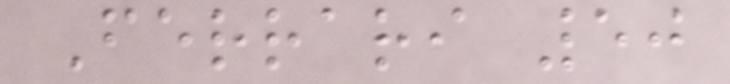Ferrari 50
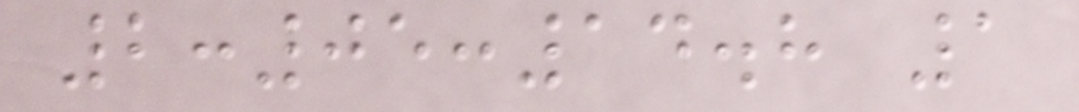2:05:14.8 1
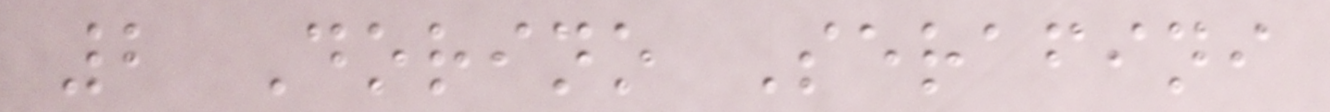2 Dorino Serafini
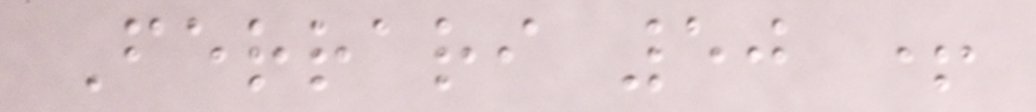Ferrari 50 +
